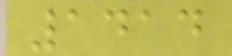1414
